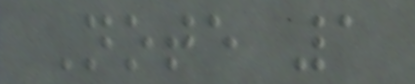Note 1
